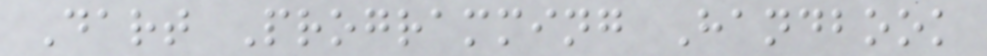Dart Programming Handbook
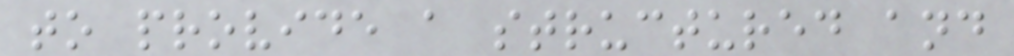to provide a structured and
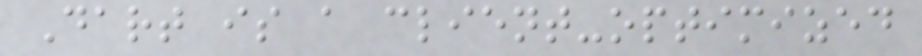Dart is a client-optimized
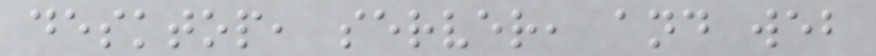desktop, server, and web
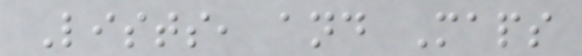Lists, and Maps
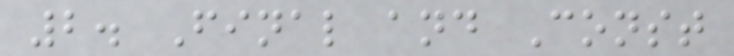2. Final and Const
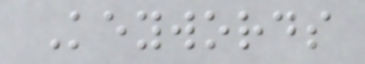Keywords
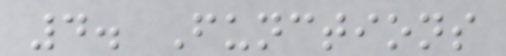4. Functions
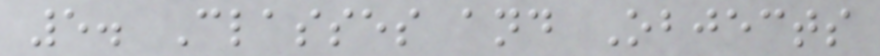5. Classes and Objects
